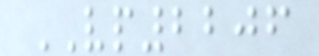VP2206
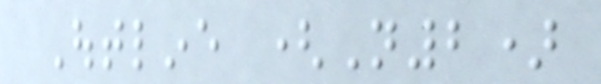Outline (N2)
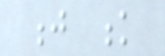j k
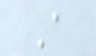A
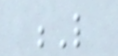L
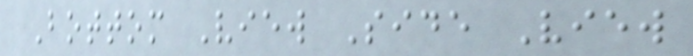Bottom View Side View
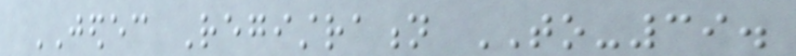JEDEC Registration TO-39.
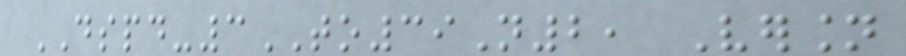DSPD-3TO39N2, Version
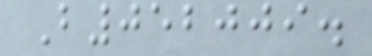B052009.
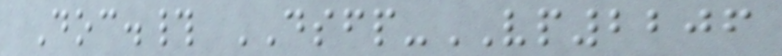Doc.# DSFP-VP2206
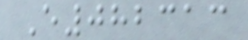E082313
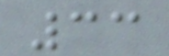33
